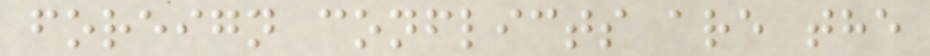foreign conflicts are the
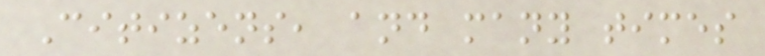Citizens, and many times
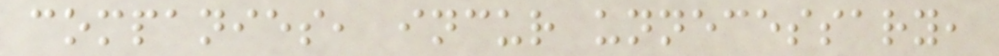companies, incur unnecessary,
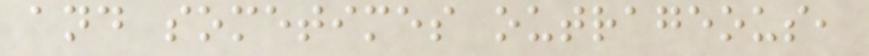and sometimes outrageous,
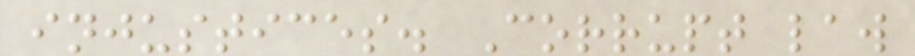injustices. Corrupt law
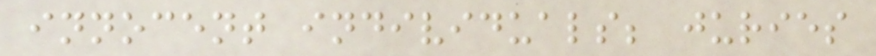innocent individuals; juries
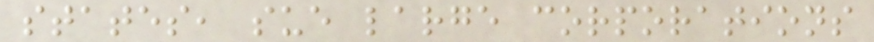states, sue large corporations
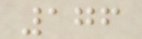176
